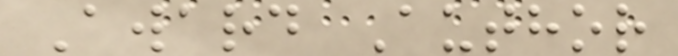Award Author
